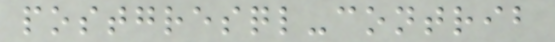postgresql-contrib
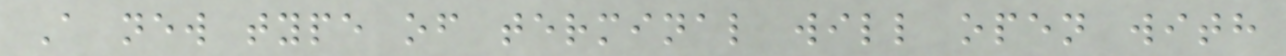A new type of terminal will open with
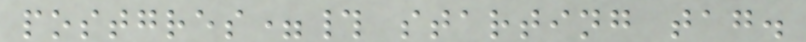postgres=# starting tag.
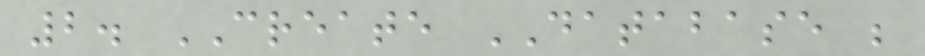2. CREATE DATABASE ;
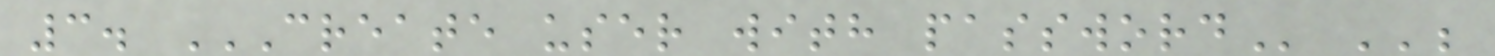3. CREATE USER WITH PASSWORD '';
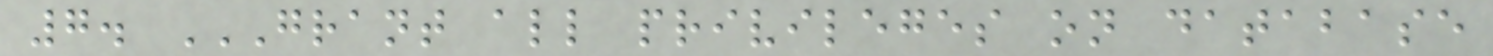7. GRANT ALL PRIVILEGES ON DATABASE
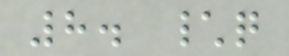8. \q
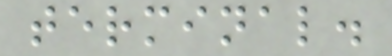terminal.
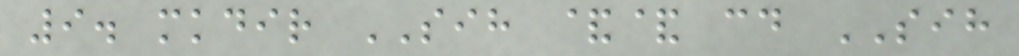9. mkdir SIH && cd SIH
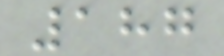187
